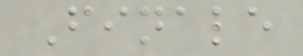Finale
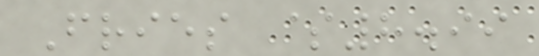Fries $8.99
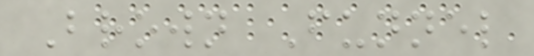Brown Funnel
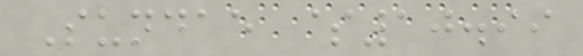Sundae $10.99
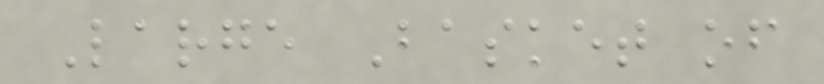Large Basket of
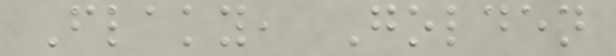Flaky, Golden
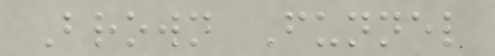Brown Funnel
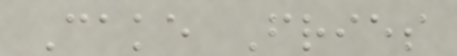Cake Fries
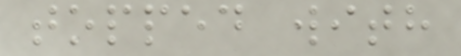topped with
